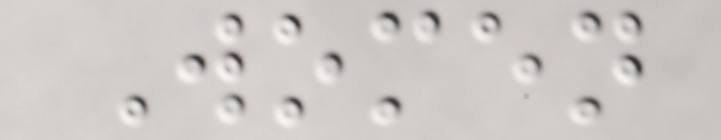Women
